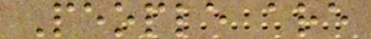People are
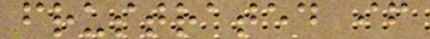frustrated if
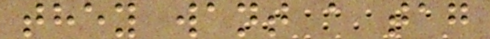they want a tag
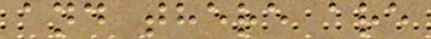and there are
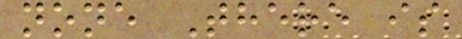none There is
